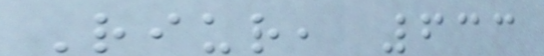Riur, 633
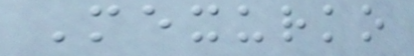Mexurko
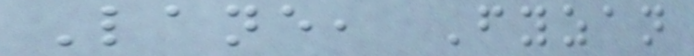Lane, Fyzan
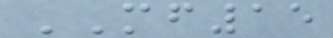MF15
